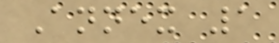Annex 1
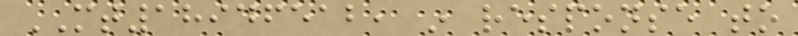MT18946512, in response to
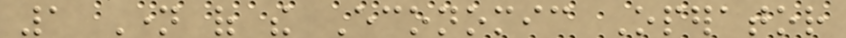1 Name of the Economic Operator
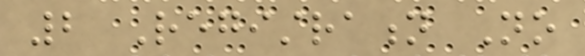2 Registration No
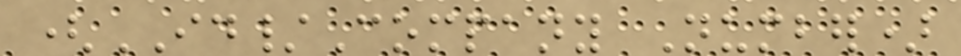(ID/Company Number)
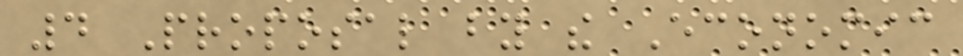4 Proposal by the Economic
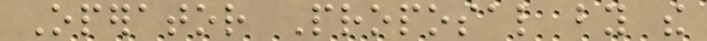Operator Proposal by the
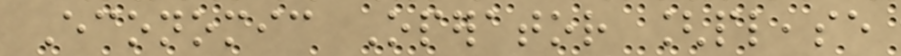Economic Operator [please
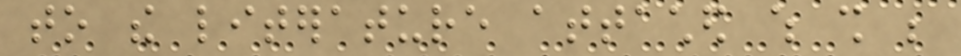to the literature attached which shall be
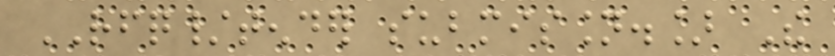RFQ/tender submission.] The
